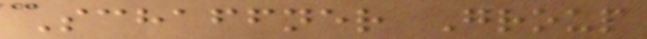Schaffner Group
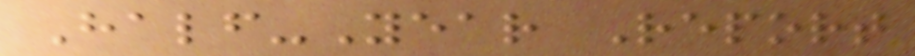Half-Year Report
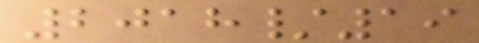2018/19
